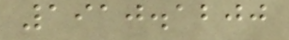1910.1200
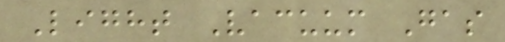Light Vacuum Gas
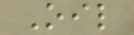Oil
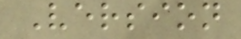Version
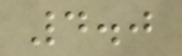4.0
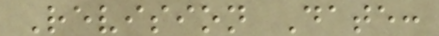Revision Date:
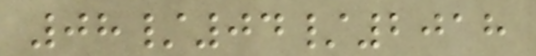08/04/2018
